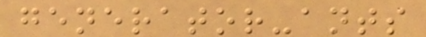generator-ants
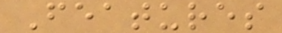Features
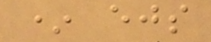* ejs
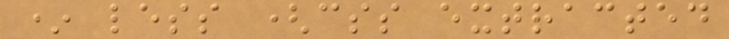* less (css extracted
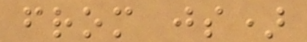from js)
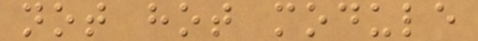not hot module
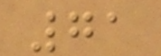71
